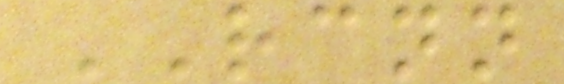RCNN
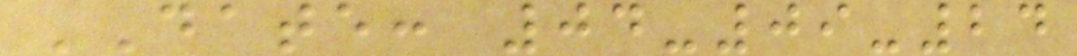DATE: 04-09-24
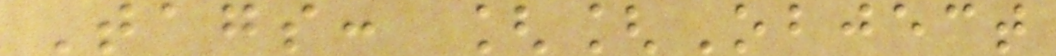Tags: [[Object
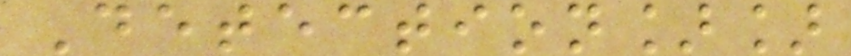Detection]]
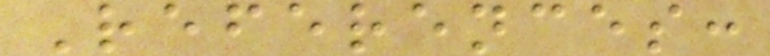References:
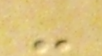-
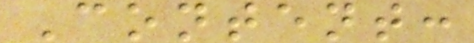Content:
